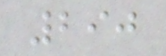290
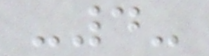-4-
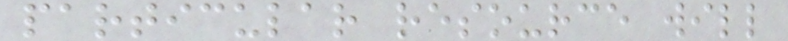particular resource will
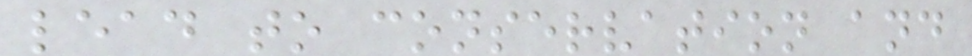lead to conservation and
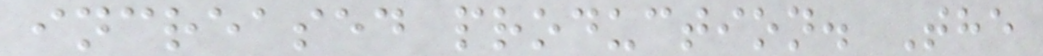increased production. The
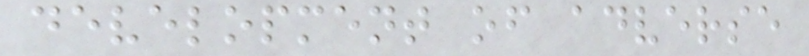development of adverse
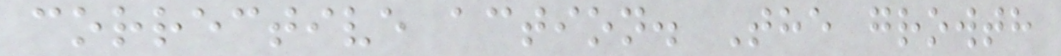corrective action. The growth
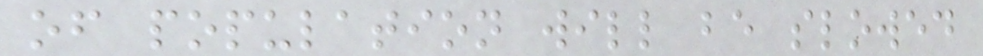of population will be slowed
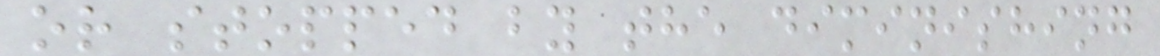or stopped by the diminishing
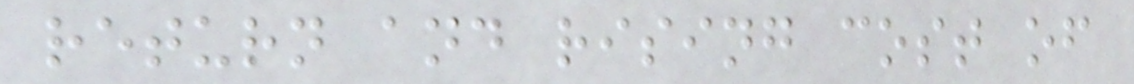return and rising cost of
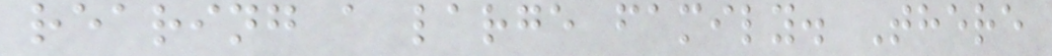rearing a large family. There
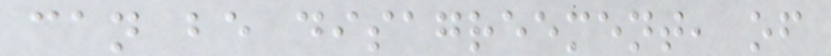can be disagreement, of
